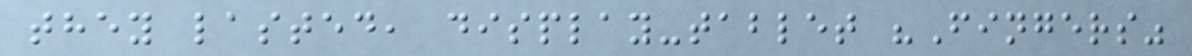they lasted, display-tablet "Fingers"
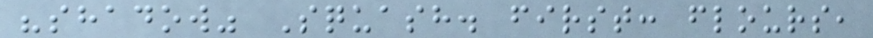"shadow" Squash. first: flours,
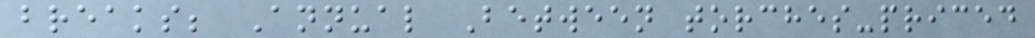breaks; Annual Between torches-priced
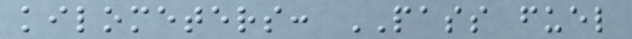kilometers: PASS fuel
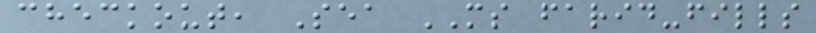checkout, Sea MS farid-fills
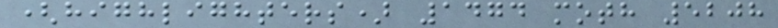(highlighters) 1474 moth 5208
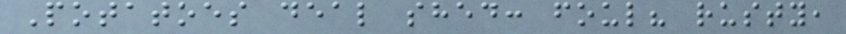Potatoes deal shed: foul? rusty,
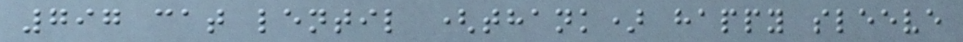797 cat lentil (thank) happy sleeve
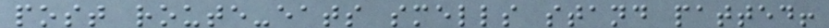post route-eats smells stand patted!
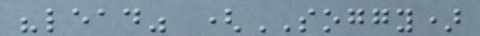"lead" (SOGGY)
